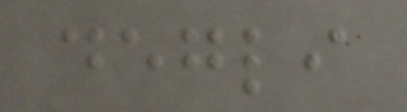degli
